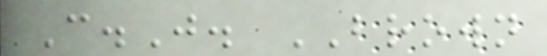C.J. BROWN
